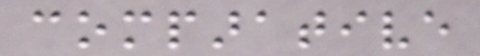comparative
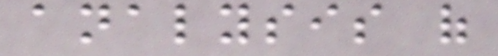analysis of
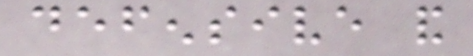defensive and
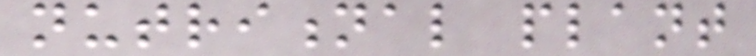nutritional plant
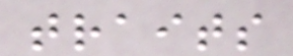traits
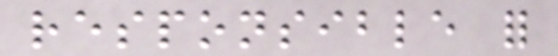responsible for
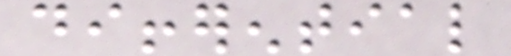differential
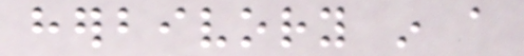herbivory in a
